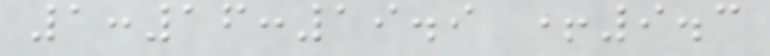1:16:19.9 +9.3
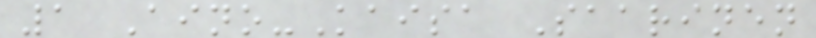1 Aino-Kaisa Saarinen
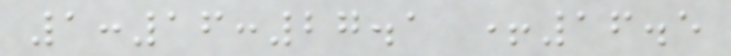1:16:27.1 +16.5
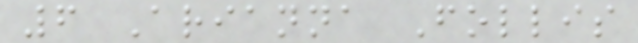6 Arianna Follis
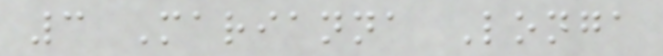3 Marianna Longa
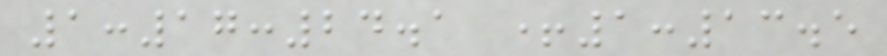1:17:24.1 +1:13.5
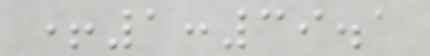+1:39.1
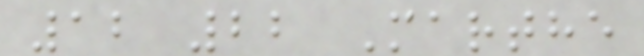12 22 Marthe
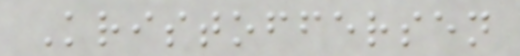Kristoffersen
